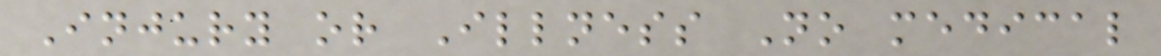Injury or Illness No medical
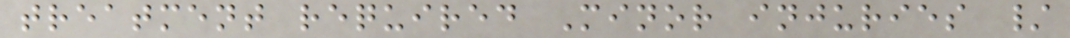treatment required Minor injuries /
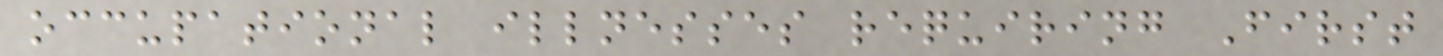occupational illnesses requiring First
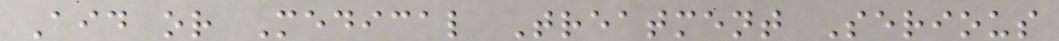Aid or Medical Treatment Serious
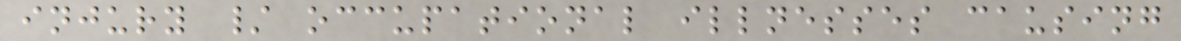injury / occupational illnesses causing
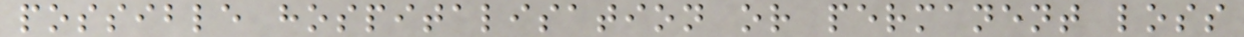possible hospitalisation or permanent loss
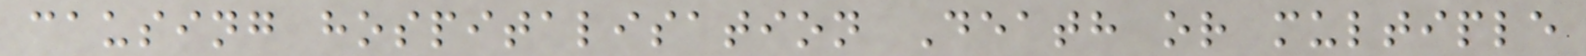causing hospitalisation Death or multiple
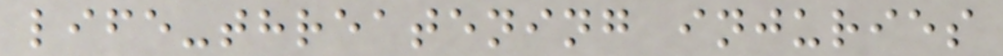life-threatening injuries
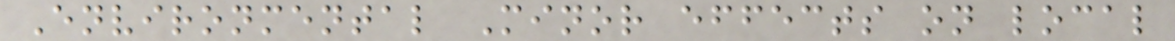Environmental Minor effects on local
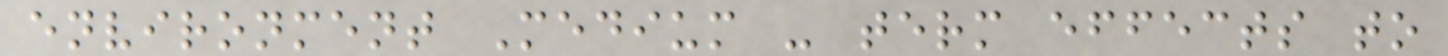environment Medium - term effects to
